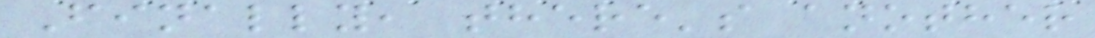Finally, there's another
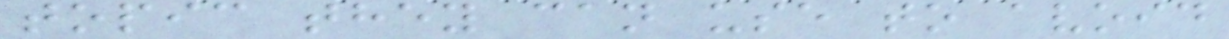topic they can use to avoid
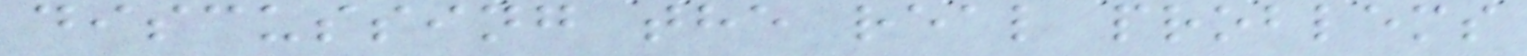discussing the real problems
